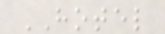HOTEL
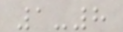1-8
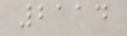2114
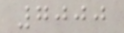7000
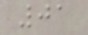01
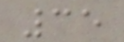35
